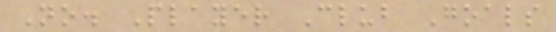No. Player Club Goals
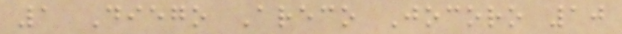1 Diego Areco Jocoro 10
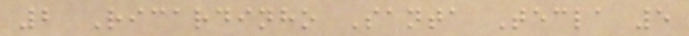2 Ricardinho Santa Tecla 5
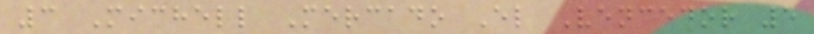3 Michell Mercado El Vencedor 5
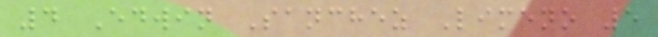4 Edwin Sanchez Limeno 5
